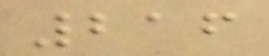216
